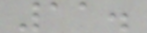11.
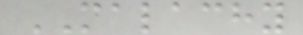MALACHY
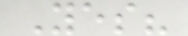Yes?
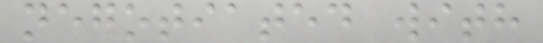negotiated with
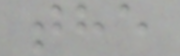the
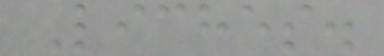Liches.
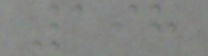198
